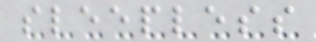sleepless
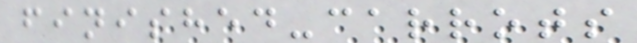finished-carrots
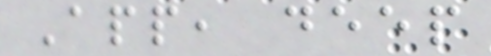App, deep
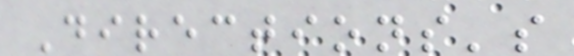Directions's
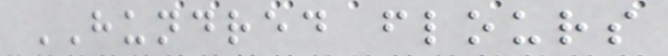HUNDRED flours
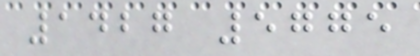1427 5775
